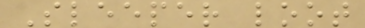Sleeper loot
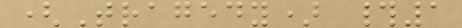(Tragedy) #1
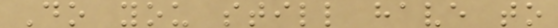Do you still have to
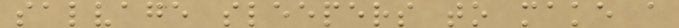salvage sleepers to make a
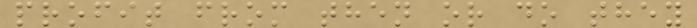profit from then or do they
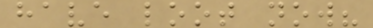have loot now?
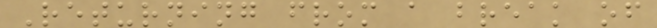Returning from a break of
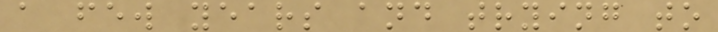a few years and trying to
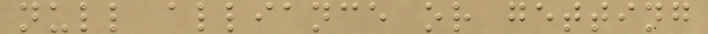null alliance or getting
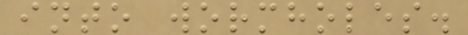into wormholes.
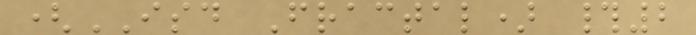(ISD Fractal) #2
